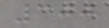300
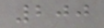200
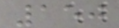150
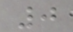0
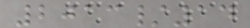2013/14
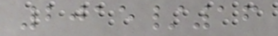2015/16
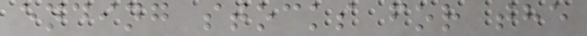ending stocks for the
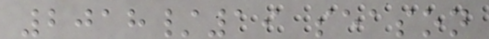2018/19 season
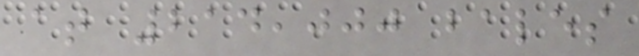at 214,000 bales
